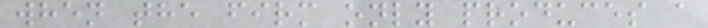when the firm only produces a
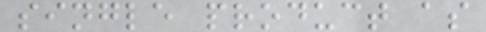single product as
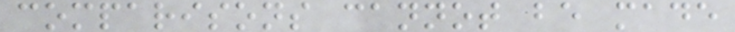comparisons cannot be made
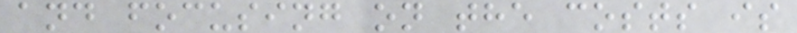and focusing on the costs is
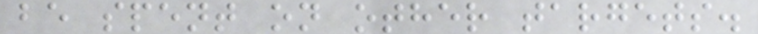be spent on other targets.
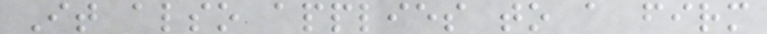It also applies to a firm
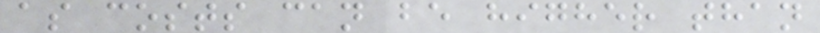as costs can be higher than
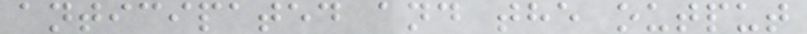anticipated and the output
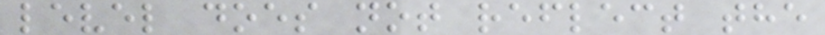level does not reflect the
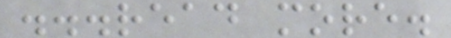...read more.
